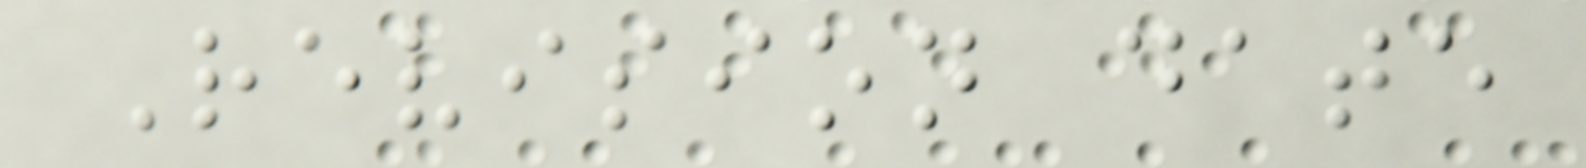Revision date
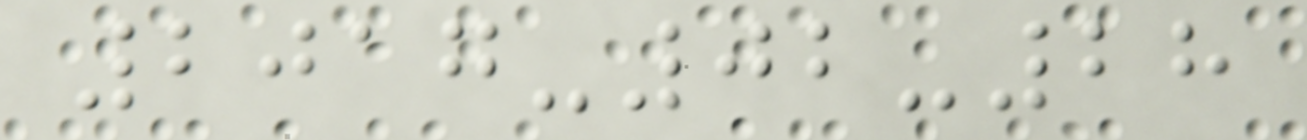2017-02-28
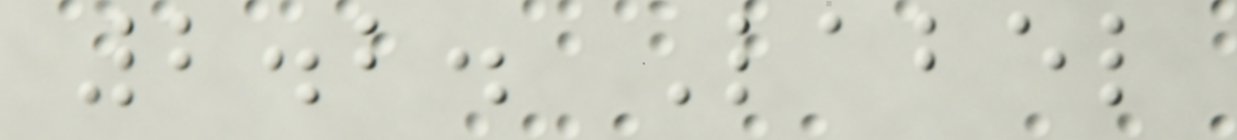2.2. Label
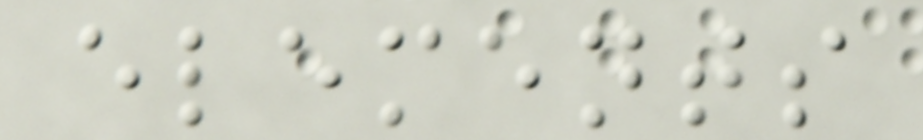elements
